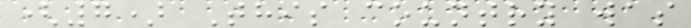(7) This country was
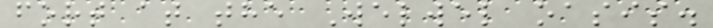fort at the Welwel oasis.
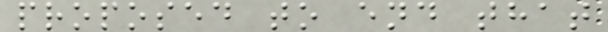proposed to end that
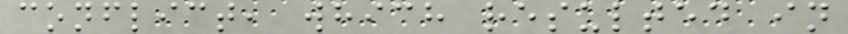conflict, which resulted in
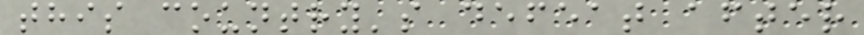this country's defeat after
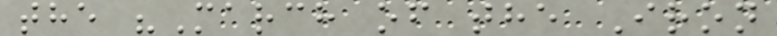the "March of the Iron
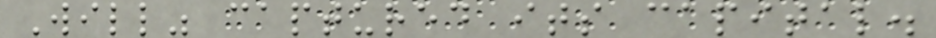Will" captured its capital.
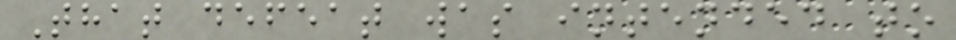That defeat was intended to
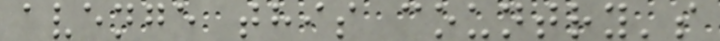avenge this country's
